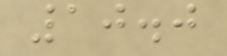10.0
